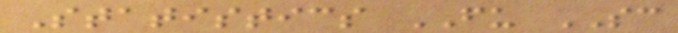Statistics FU SC
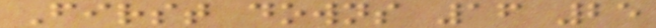First downs 16 25
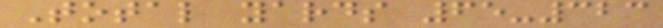Total yards 65-323
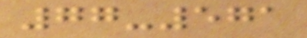77-571
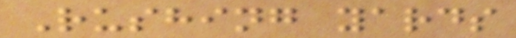Rushing yards
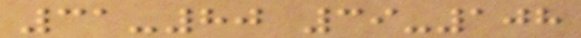31-80 39-108
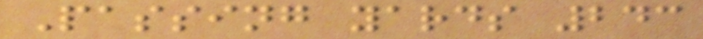Passing yards 243
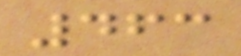463
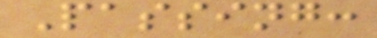Passing:
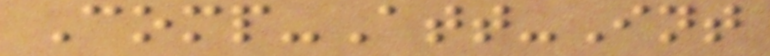Comp-Att-Int
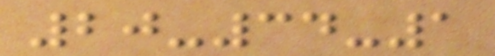20-34-1
